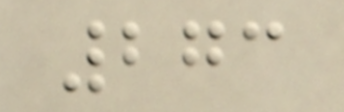273
